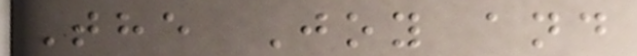The Joy and
